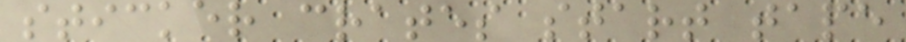sticker crates start tape
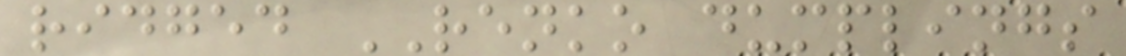ridged RENKO dumplings
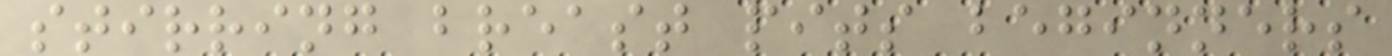stirring breast pits beginners
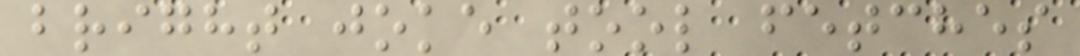bright joke tool fetches
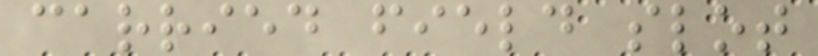carried field slot
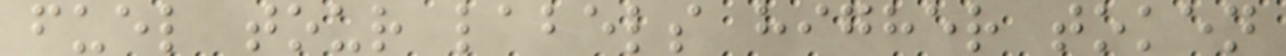fuel tour labels higher token
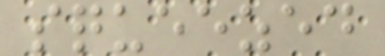squeezed
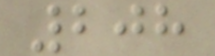208
